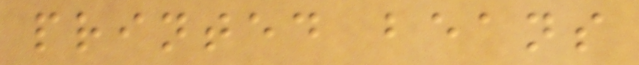printed beans
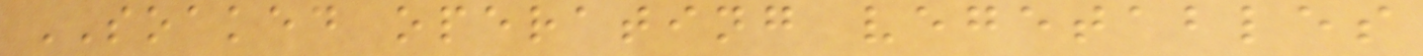SOAKED operating vegetables
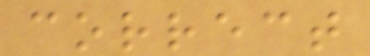correct
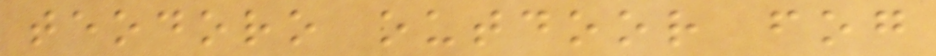teodoro outdoor fog
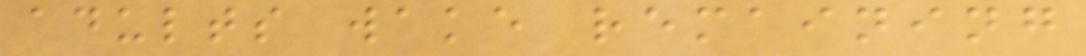adults wake remaining
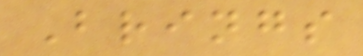Brings
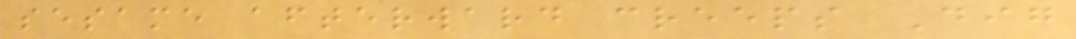sesame afterward creeps Dig
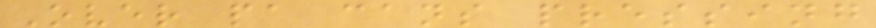Over pa cans pressing
